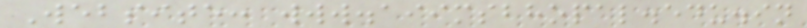Website: www.aiimsbhopal.edu.in
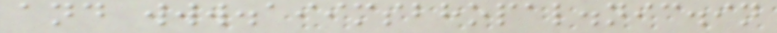and www.aiimsbhopal.nic.in
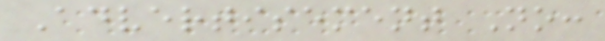Advertisement No:
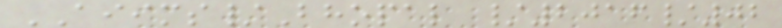AIIMS/Bhopal /2016/02
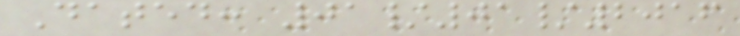Dated: 01/01/2016
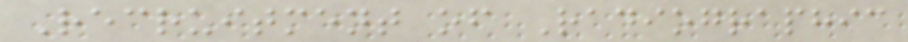Recruitment of Radiographic
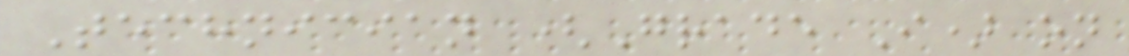Technician (Grade I) on
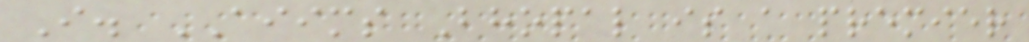I. AIIMS Bhopal is a premier
